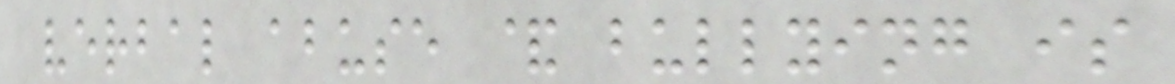verbal abuse & bullying is
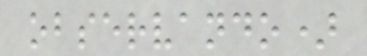observando)
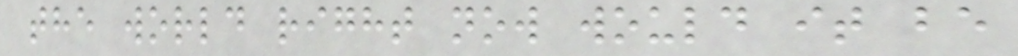the world right now would it be
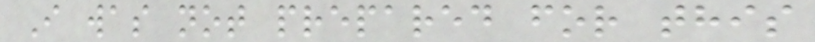I was not prepared for this
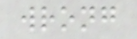wrong
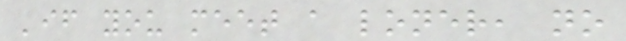'if you meet a loner, no
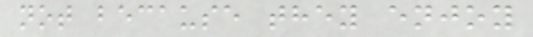not because they enjoy
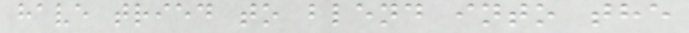have tried to blend into the
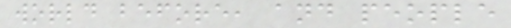world before, and people
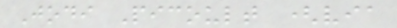Jodi Picoult (via
